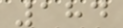184
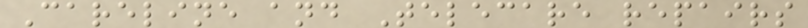Careline and Telecare repairs
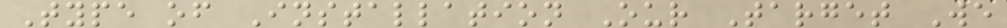Type of Installation Our Target We
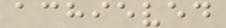achieved
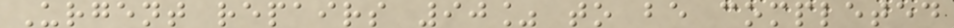Urgent repairs 90% to be completed
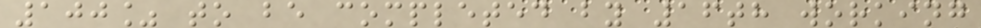100% to be completed by 16th working
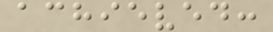achieved:
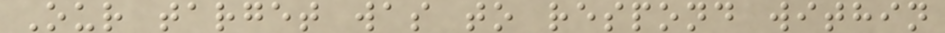Our target was to respond within
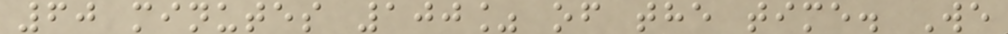60 minutes 100% of the time. We
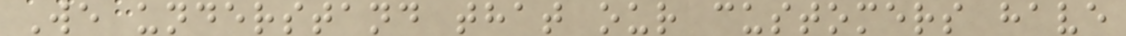We understand that our customers have
